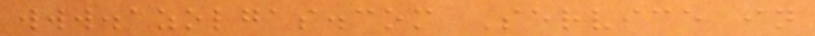www.azolgas.com Service in
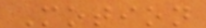Motion
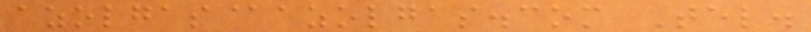azolgas@azolgas.com Tel.
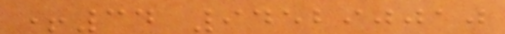+34 945290010
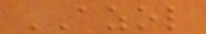AZOL
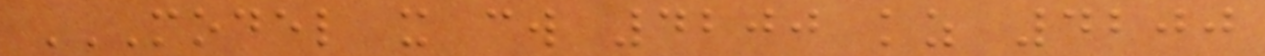MODEL X CW 4200 KZ 4200
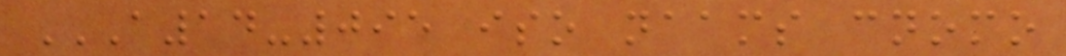A14-095 ISO NAAMS CNOMO
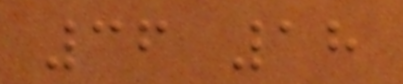36 18
